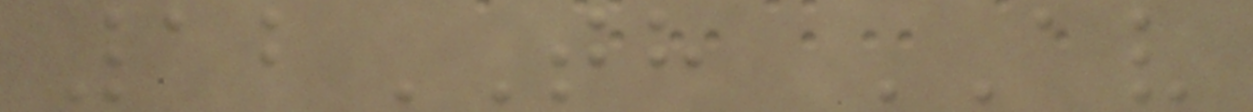12TH AV
